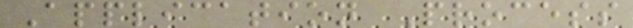Application Process
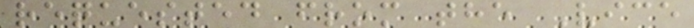requested from the Vice
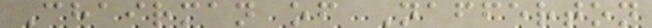Chairman of Nafferton
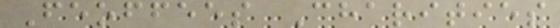Feoffees Charities
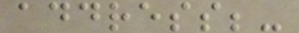address;-
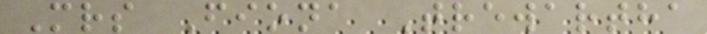Mrs Fiona Trewartha
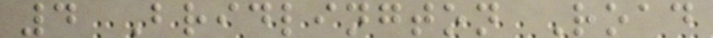4 Bridlington Road
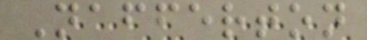Nafferton
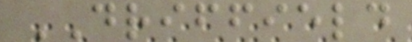DRIFFIELD
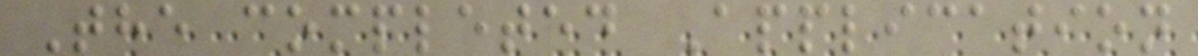The completed Application
